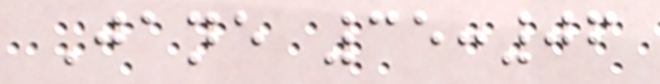Jane 35:06
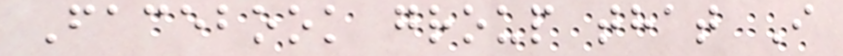Facebook group that I
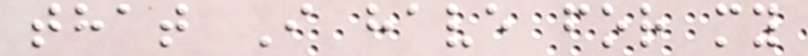that I have for my
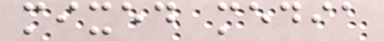mixed media
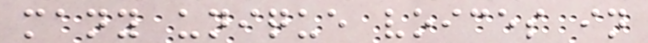many unique voices in
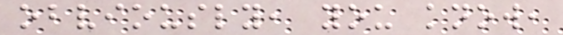obviously, you know,
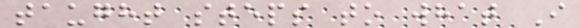taught steps to what I
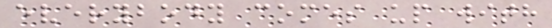everybody comes up with
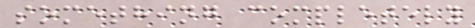something completely
